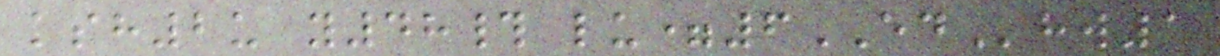ksh2u y48# lu=6EDhw1
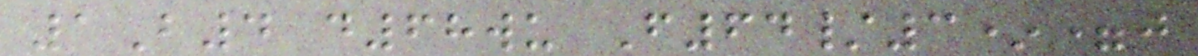1B4 d68wu F64/3*=j
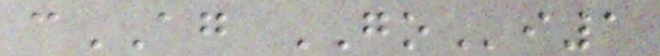cAG GOi1
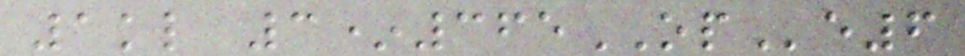1kl 3*365OPe6
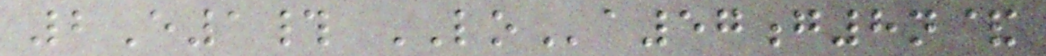2E1# LOa57g8n&
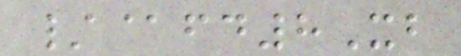/@fd8Xb
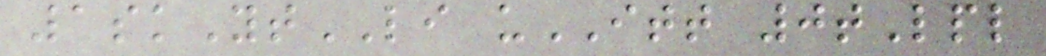1skYtLI uITT 0tLpl
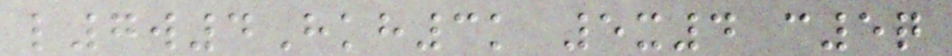l7w4Hkh3k 5x4 c5q
